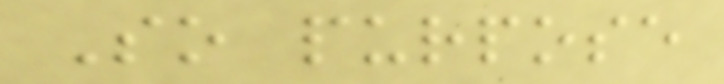So purpose
